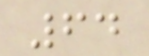64
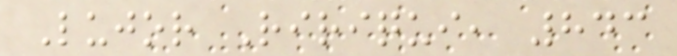Lujor Ririqui, 843
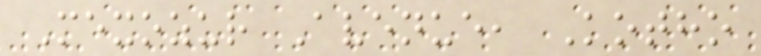Mexozur Avenue, Kotho
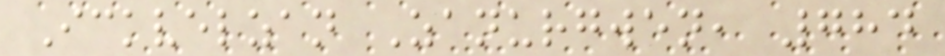Ickvelzan Zanurgwen, 784
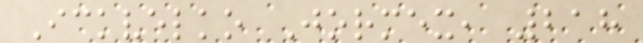Ickvelko Jormex, 218
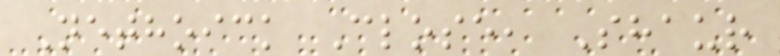Nethoick Close, Shaur
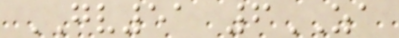GV51 6ZA
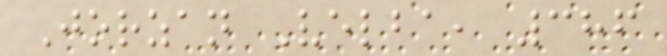Jorzan Velba, 386
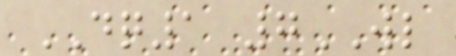DQ1 7WL
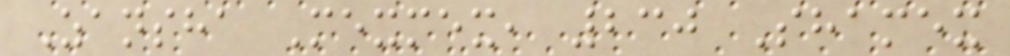Zansha Mexmex, 230 Shamex
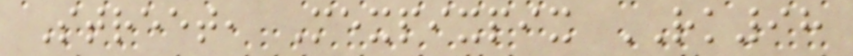Street, Mexpixpix RK98
